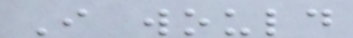I would
